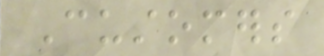Customers
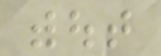without
